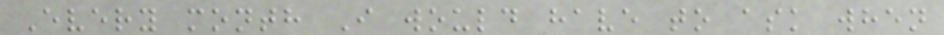Every month I would have to ask when
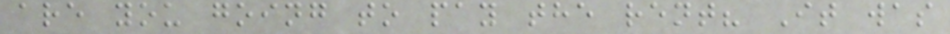are you going to pay the rent? It was
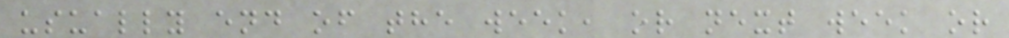usually end of the week, or next week or
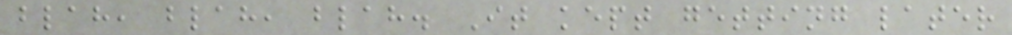blah, blah, blah. It kept getting later
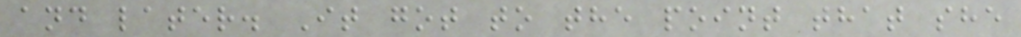and later. It got to the point that she
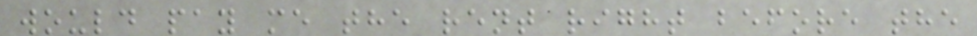would pay me the rent right before the
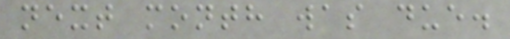next month was due.
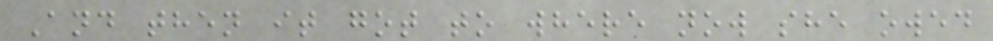And then it got to where now she owed
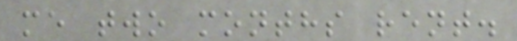me two months rent.
